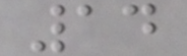14
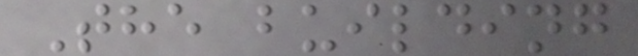The building
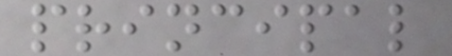principal
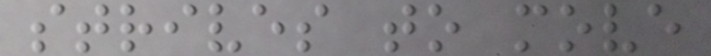strives to move
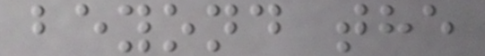beyond the
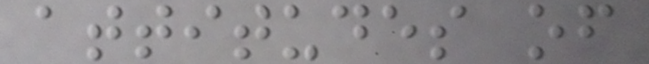attitudes of
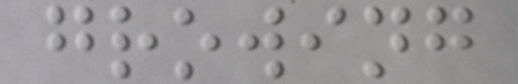growing
